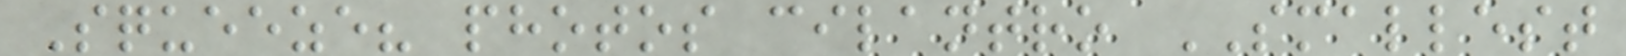Squeeze? photos cilantro SMALLEST
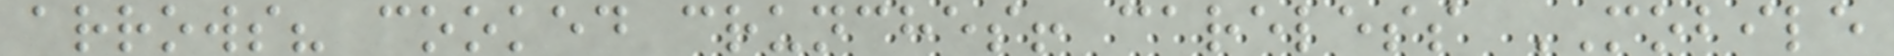arrows? cooked crunches! careless MOBILE
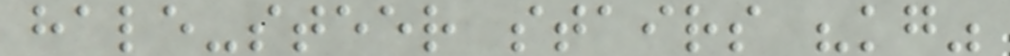hale-steer stairs "kg"
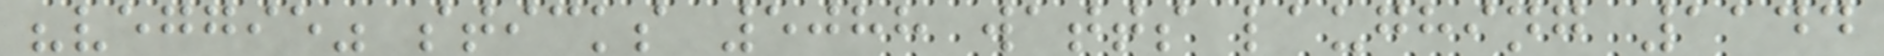"veggie" sticks 5088 watts laughing 1144
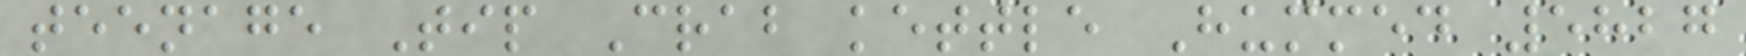teenage Tip Crab kettle Hummed 5827
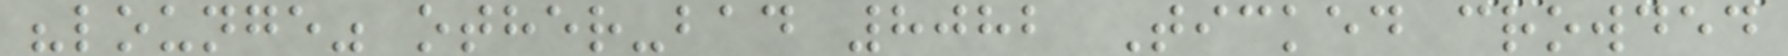"lounge" other-bad 8082 Ticked crowded
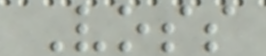Voss
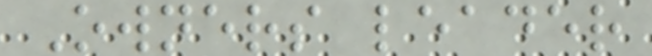Owners leader
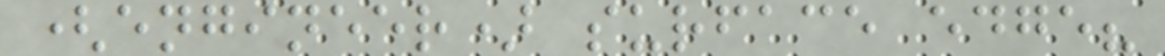(engineer) surface edge?
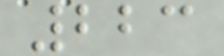223
